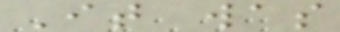It was
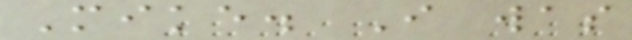Mike. I was
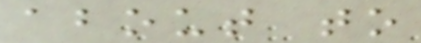about to
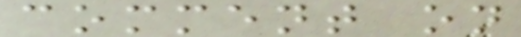comment on
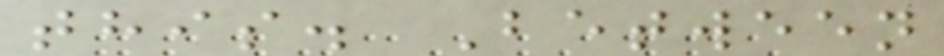this. Between
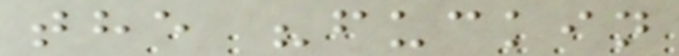the "fuckin
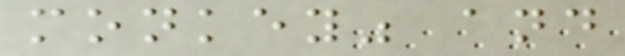monkey" and
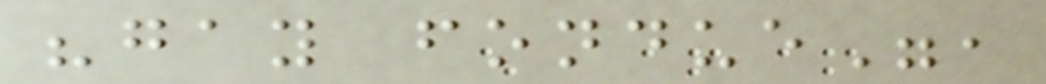"gay fondue",
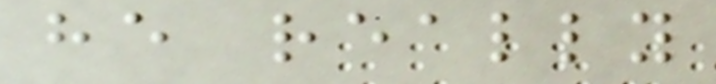he really
